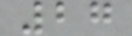27
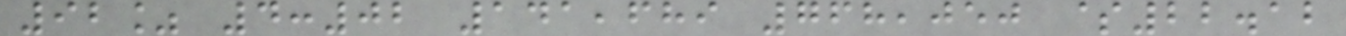92% 4:02 141,689 768,050 $22.12
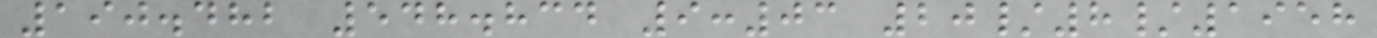190.482 548.834 9:03 20/8/1958
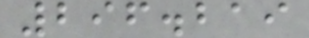296.219
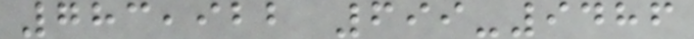783,922 699-9486
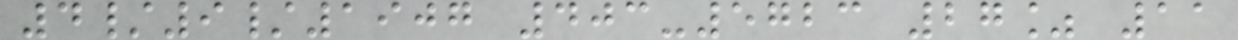4/9/1907 403-5723 27% 11
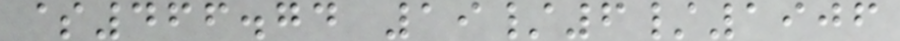$466.74 19/6/1906
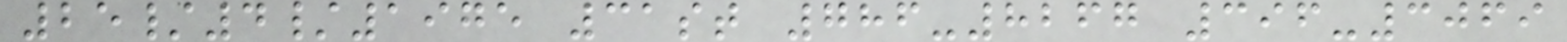25/4/1975 31st 786-8267 396-3069
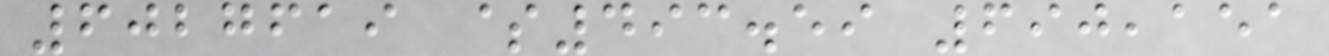6027619 $493.59 690,151
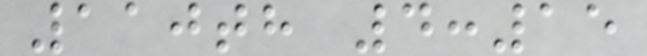110th 4:15
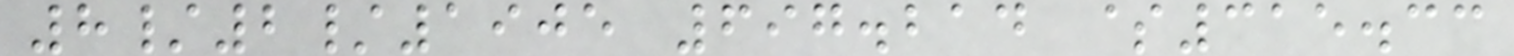8/2/1905 697.214 $315.33
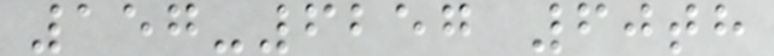157-6257 60th
